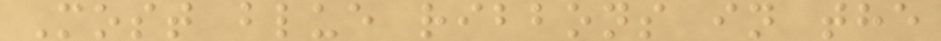Most blue ribbons in the
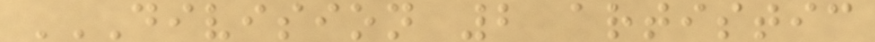DIVISION 2 ARTISTIC
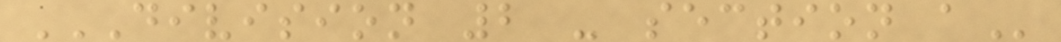DIVISION 2 - SECTION A
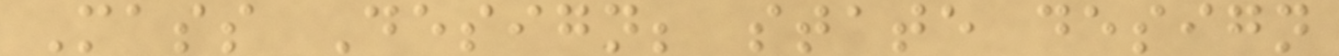Mass Design; state design
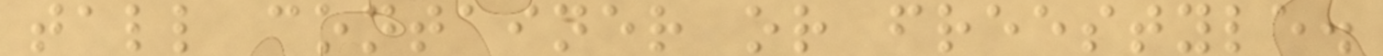tall container or freestyle.
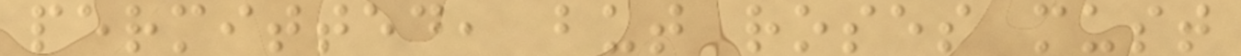permitted, but roses must
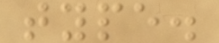type.
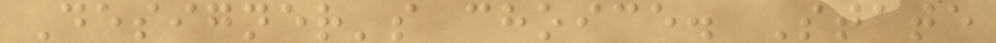Designer's choice. State
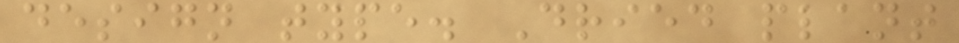design type. Dried plant
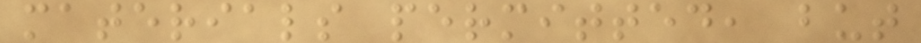materials permitted, but
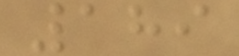189
